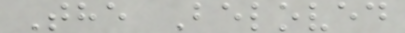The Beloved
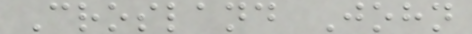Crosland John
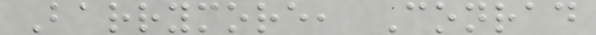Barrymore, Conrad
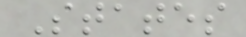States
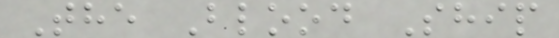The Blood Ship
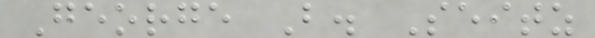George B. Seitz
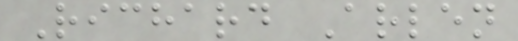Richard Arlen
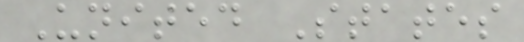United States
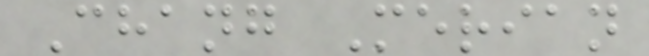Chang Merian
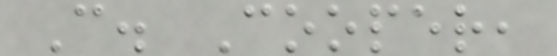C. Cooper,
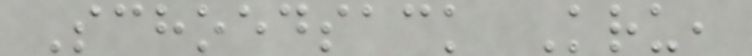Schoedsack Kru,
